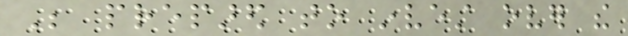Be prepared to invest over the
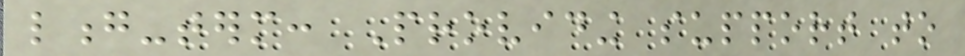long-term: Providing support to
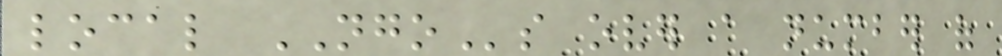local NGOs over a number of
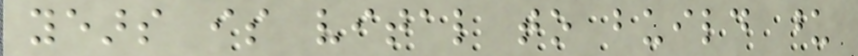years is vital to build upon
